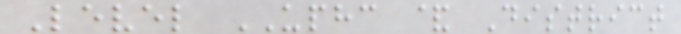Level UPHC & District
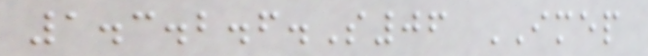1.3.2.6.S06 IMEP
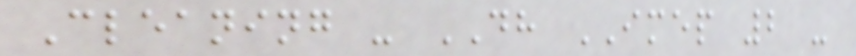Cleaning - DH IMEP 2 -
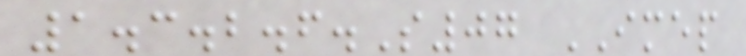1.3.2.6.S07 IMEP
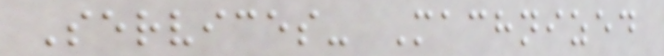Services- Machnized
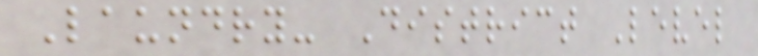Laundry- District Level
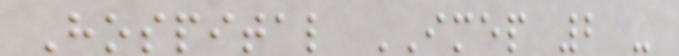Hospital IMEP 2 -
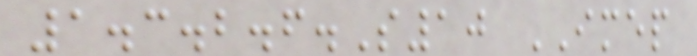1.3.2.6.S10 IMEP
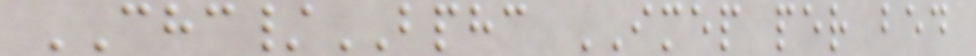CHC/BPHC IMEP per bed
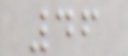46
